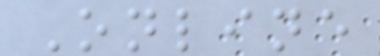Online
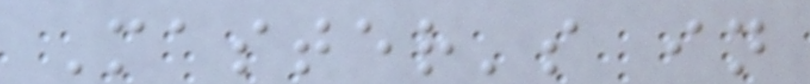Master's in
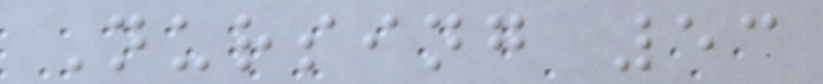Nursing 53
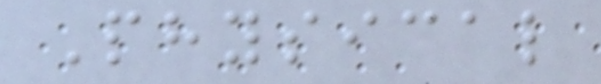Physical
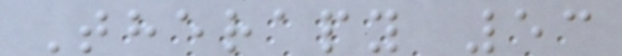Therapy 53
